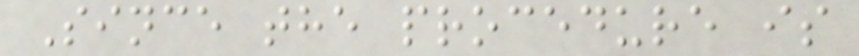Since the procedure is
